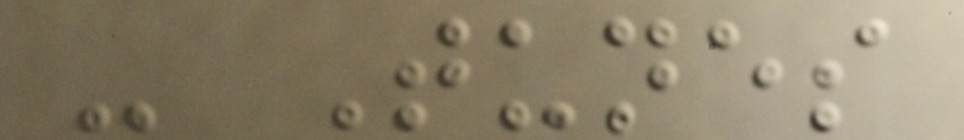- Tunes
